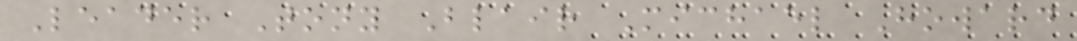Leader Tony Blair Michael Howard
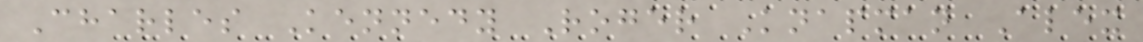Charles Kennedy Roger Knapman Alex
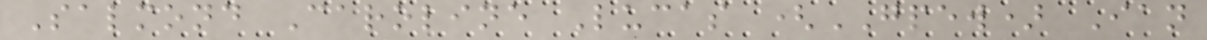Salmond Caroline Lucas (GPEW) Ian
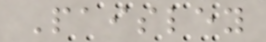Paisley
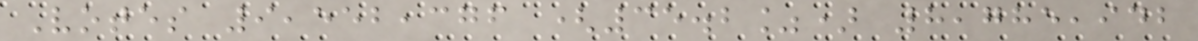Votes 9,552,376 (35.2%) 8,785,942
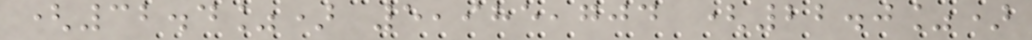(32.4%) 5,985,704 (22.0%)
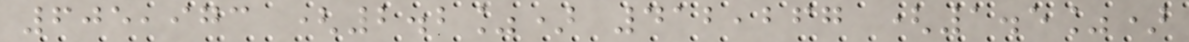605,973 (2.2%) 412,267 (1.5%)
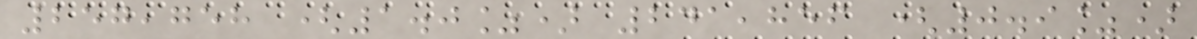257,758 (1.0%) 241,856 (0.9%)
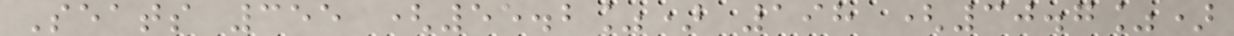Seats 355 (55.2%) 198 (30.7%)
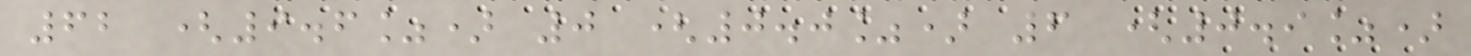62 (9.6%) 0 (0.0%) 6 (0.9%)
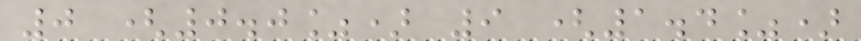0 (0.0%) 9 (1.4%)
